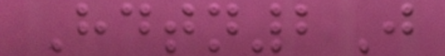Hdtn2J
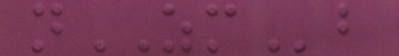nZMb
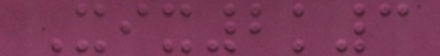Xix2k3
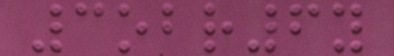3obr6y
